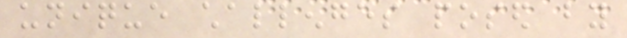unique challenges posed by
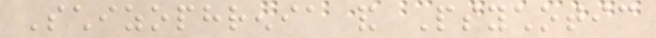Schizophrenia and Psychotic
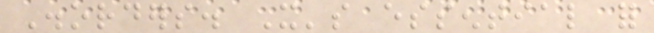Disorders. It's essential for
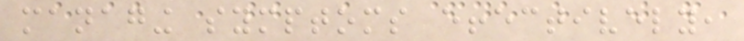managing symptoms effectively,
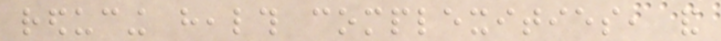reducing health complexities, and
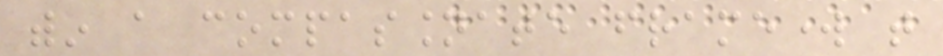within a compassionate framework that
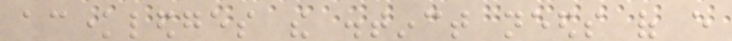acknowledges the distinct needs of every
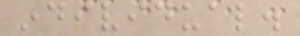individual.
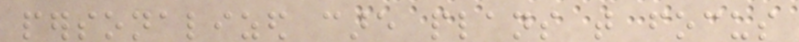personalized care plans that focus
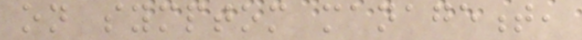on symptom management,
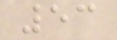53
